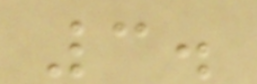3.
